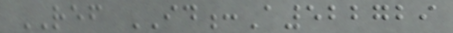REF ID:A522729
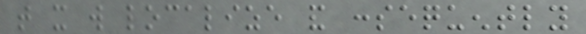that it will localize and consequently
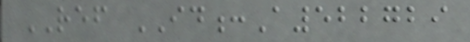REF ID:A522729
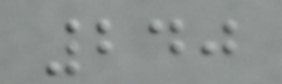240
